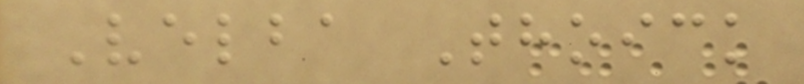Velba Thoick
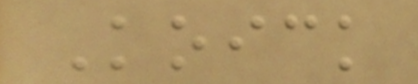Koick
